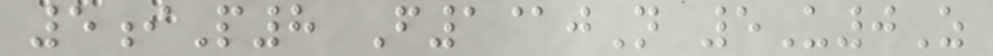5iP8 F1@jN 5U0Z
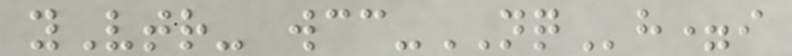yVtr- wcc-NQh=i
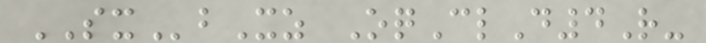SXbXz OqClD4R-
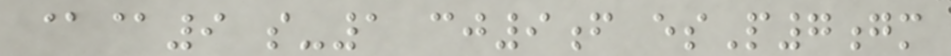@@9 s-1 cj9f esP7gm
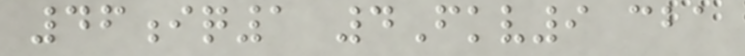46iq1 4Fkv9 cba
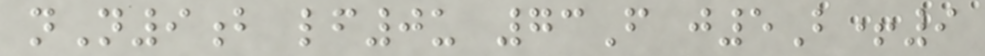nN9b lf0u 73F j5B+9
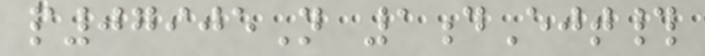p07905N 1dEjt#
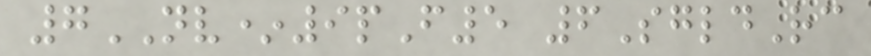7NV*9pF5 6SgldRc
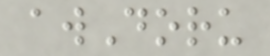awDoru
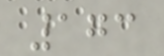173
